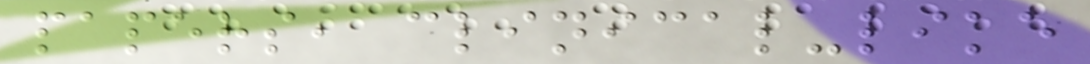papers, clinical-like
